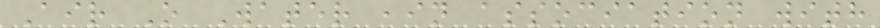Air O Water ,in association with
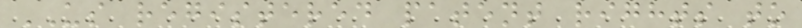US registered patent rights to
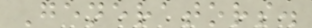Generators.
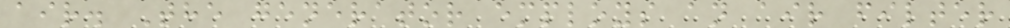air. The generator employs an air filter
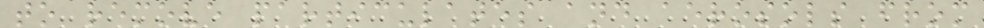to remove particulates and aerosols from
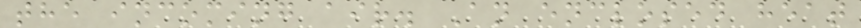the incoming air. An enclosed heat
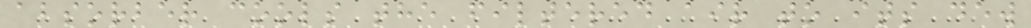absorber cools the filtered air to its dew
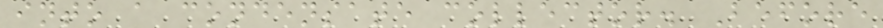into a condensate collector. Before
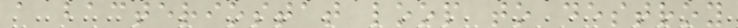a bacteriostat loop to destroy
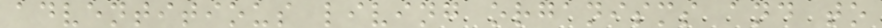adventitious living organisms and to
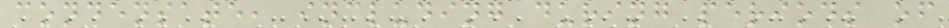condensate, including during periods of
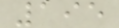195
